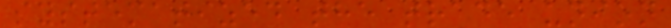systematized the trade union
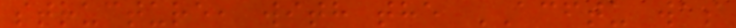structure, with the ACFTU was
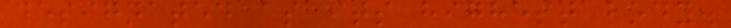designated as its highest body.
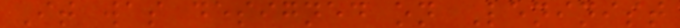It was designed on Leninist
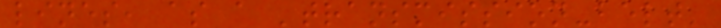lines, as a 'transmission-belt'
